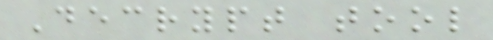Decrypt tool
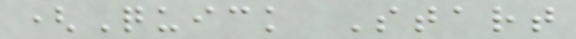(Quick Start
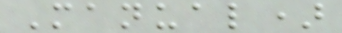Manual)
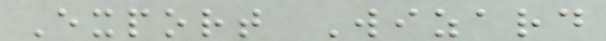Export Wizard
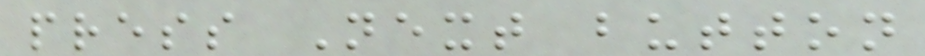press Next button
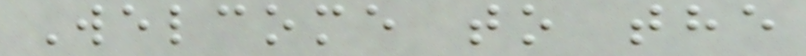Welcome to the
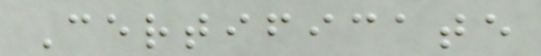Certificate
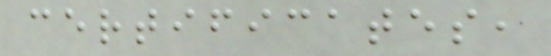certificates,
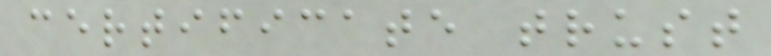certificate trust
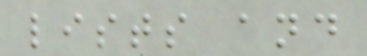lists and
